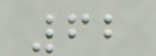62
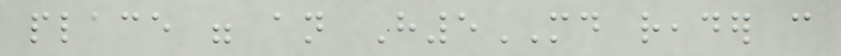place were an H5MD reader can
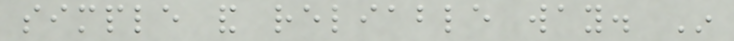simple and reliable way. In
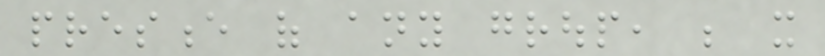presence of any group, be it
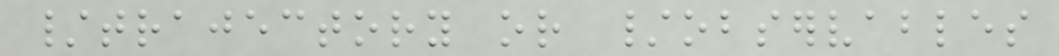/trajectory or /observables
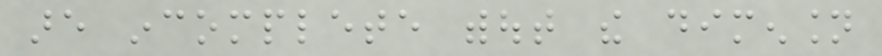are incomplete without the dimension
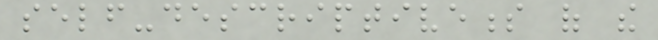self-descriptiveness of the
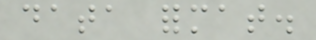data format.
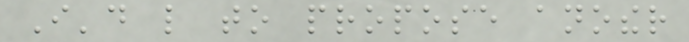I'd like to propose another
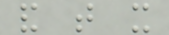and that it
